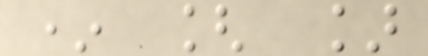* [ ]
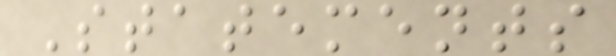Statements
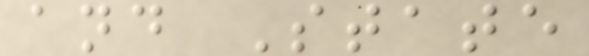and State
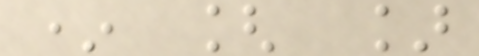* [ ]
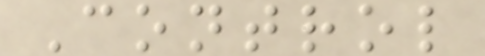Control
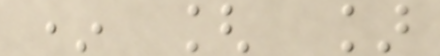* [ ]
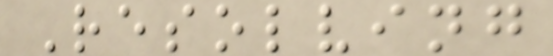Resolving
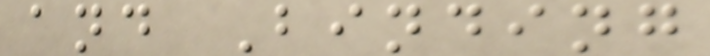and Binding
